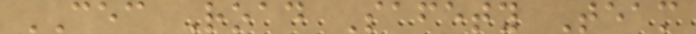CEC Road Safety Team
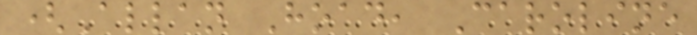(Allan Hoad, Caroline
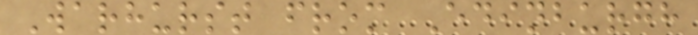Warhurst from Edinburgh
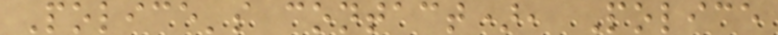Police's contact), Police
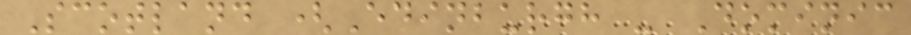Scotland (Edinburgh - Dominic
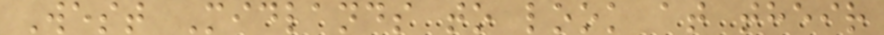West Midlands to look at their
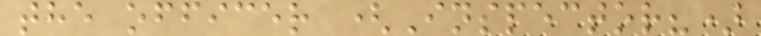the officer (Inspector?)
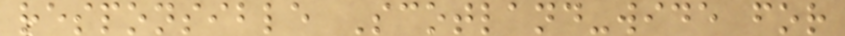responsible Scotland-wide for
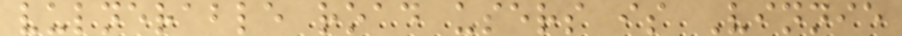vulnerable road users is Vinnie
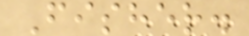Fisher.
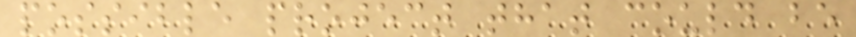possible project that could be
